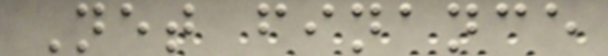Net finance
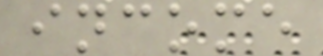income
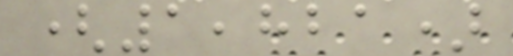(1,821)
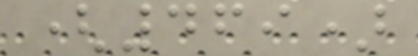(469)
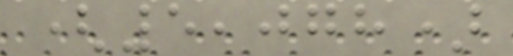(5,078)
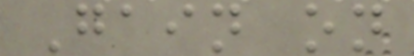Gain on
